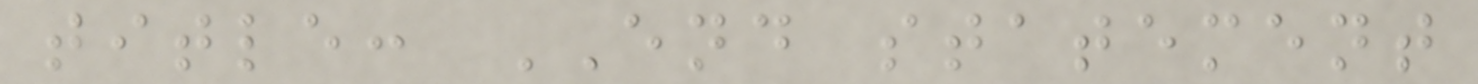title: END statement
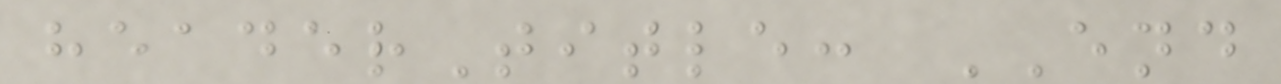headerTitle: END
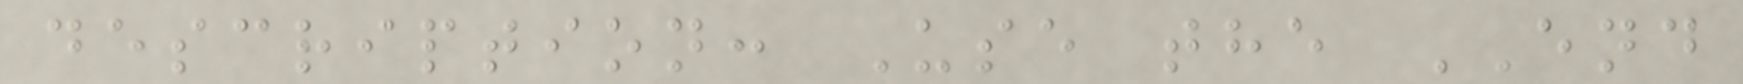description: Use the END
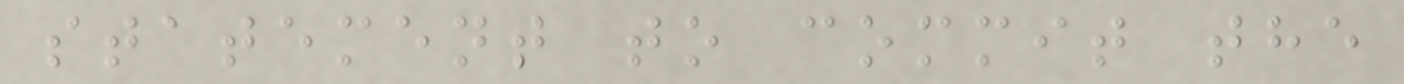statement to commit the
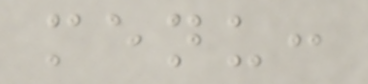menu:
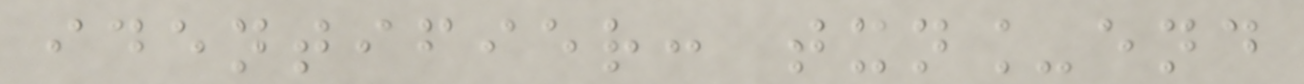identifier: txn_end
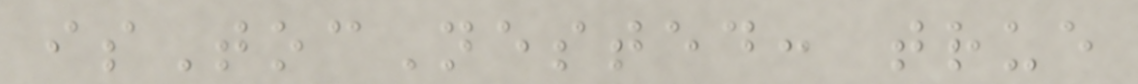isTocNested: true
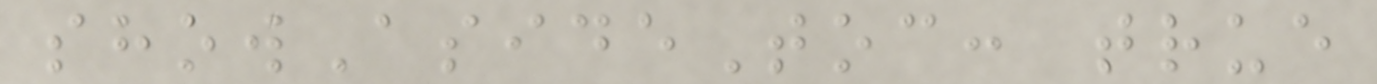showAsideToc: true
